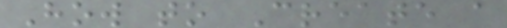How to Create a
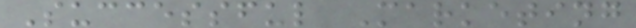Successful Marketing
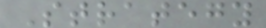Strategy
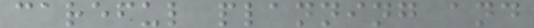careful planning and
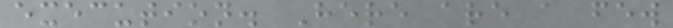execution. Here are a few
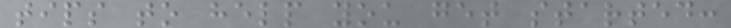tips to help you get started:
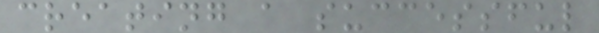creating a successful
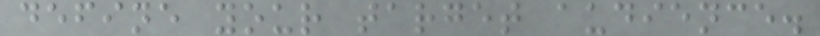define your target audience.
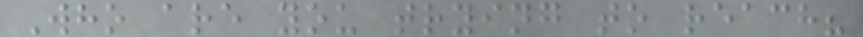Who are you trying to reach?
